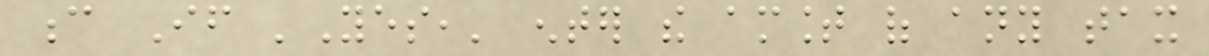c If 'Yes,' enter the amount of any tax
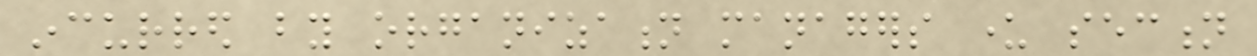incurred by organization managers under section
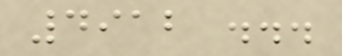4912 ...
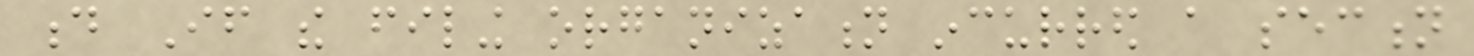d If the filing organization incurred a section
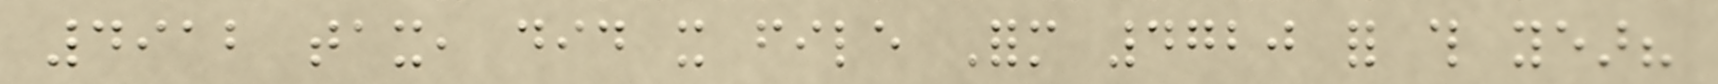4912 tax, did it file Form 4720 for this year?
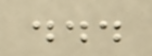...
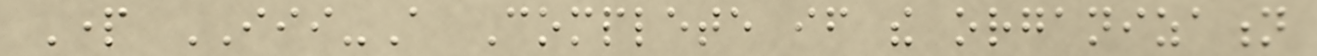Part III-A Complete if the organization
